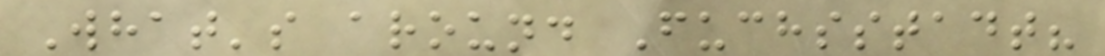What's around Fuchsstadt?
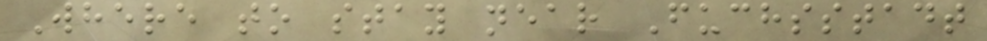Where to stay near Fuchsstadt
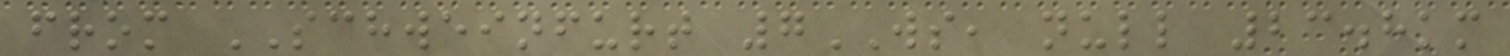from SCHWEINFURT 7WS, null 23.8km
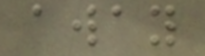away
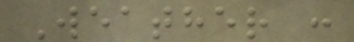Weather :
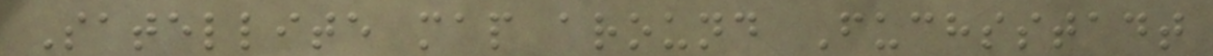Satellite map around Fuchsstadt
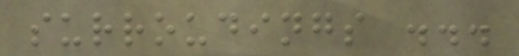surroudings ...
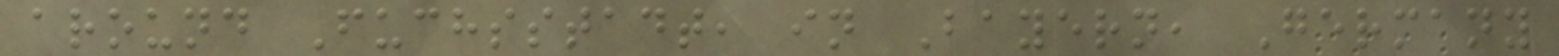around Fuchsstadt, in Bayern, Germany
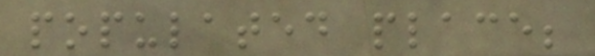populated place;
